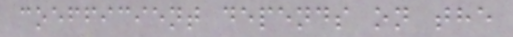coefficient depends on the
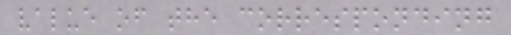value of the corresponding
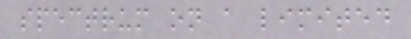spectrum on a limited
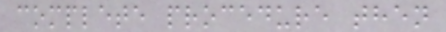complete procedure then
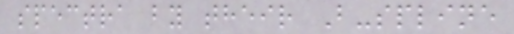spectra by their B-spline
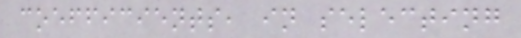coefficients, in selecting
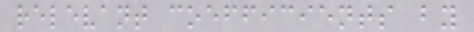relevant coefficients by
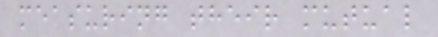measuring their mutual
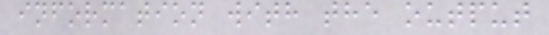information with the output
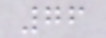76
